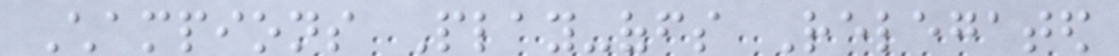Champions Play-offs Relegated
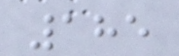185
